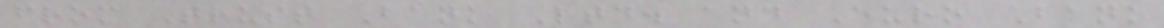from Trust Bank Ltd. and Euro Bank
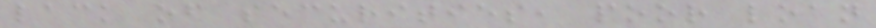lack of securities, poor loan
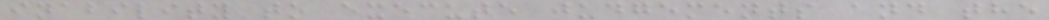inability to execute judgements and the
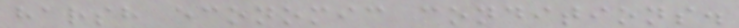harsh economic conditions.
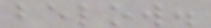below.
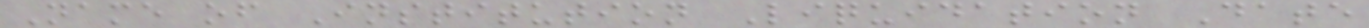Name of Institution Liquidation Date
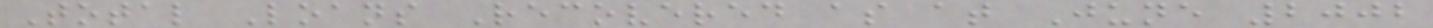Total Loans Recovered as at June 2002
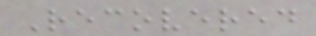Recovered
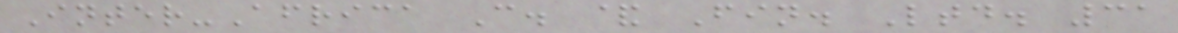Inter-Africa C. & Fin. Ltd. 31
